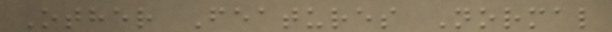Other Features Normal
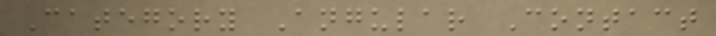Category Angular Contact
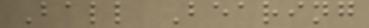Ball Bearing
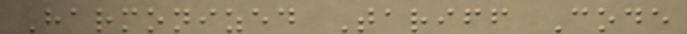Harmonized Tariff Code
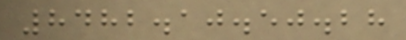8482.10.50.28
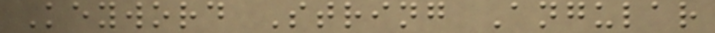Keyword String Angular
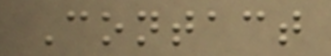Contact
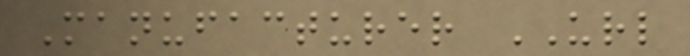Manufacturer URL
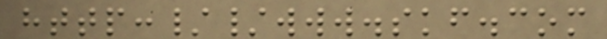http://www.skf.com
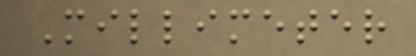Millimeter
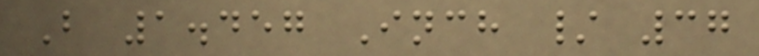B 1.457 Inch / 37
